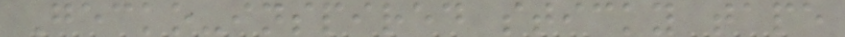Gecko-inspired sticky tape
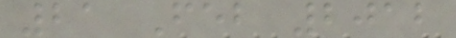21 Feb 2012
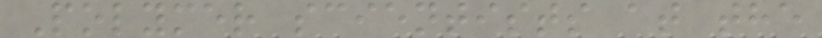Polymer scientists at the
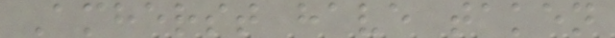Amherst have taken
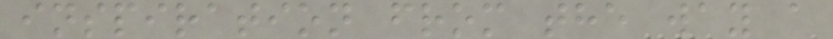inspiration from the way a
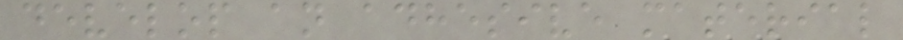develop an adhesive material
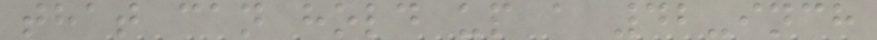that can hold up a 42-inch
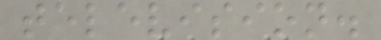television.
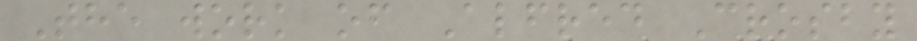The work of Alfred Crosby
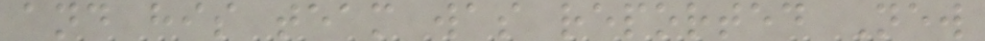and his team was reported New
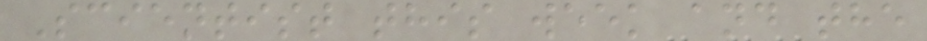Scientist this week and the
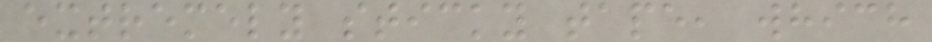extremely sticky tape, which
